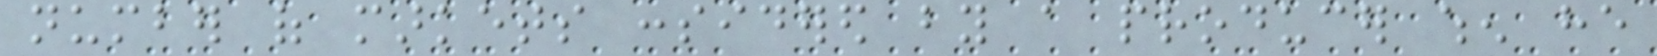number of markets considered by a producer when he
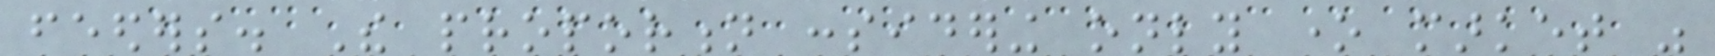feeders. The proportion considering only one market was
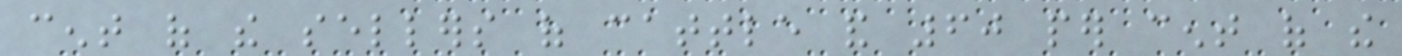cent of the sellers of cattle and 60 per cent of the
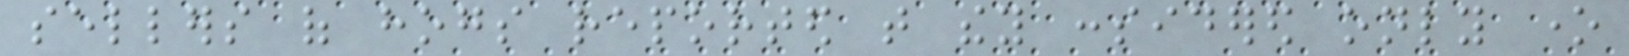sellers of hogs reported that they considered only one
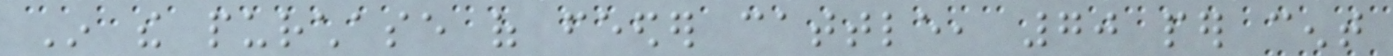In the purchase of feeder cattle, 70 per cent
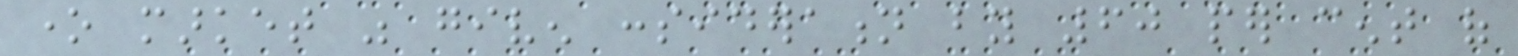one market was given consideration by 60 per cent of
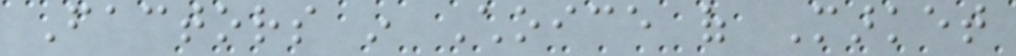Factors in Choice of Market
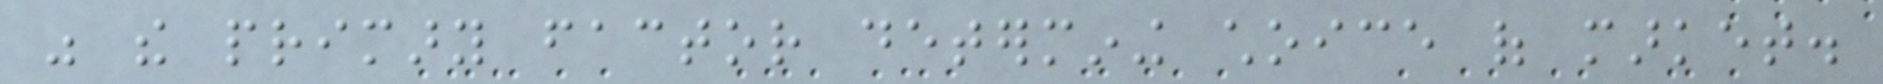was the primary factor determining choice of market.
